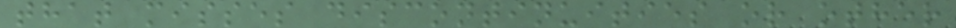that misses discontinuities or other
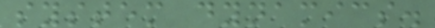system dynamics.
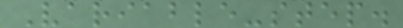Variable-step.
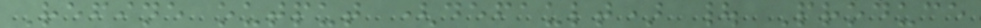Refine output (default) | Produce
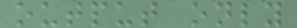output only
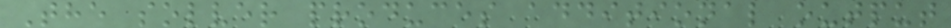The solver produces additional output
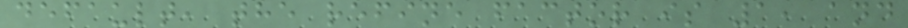default, the refine factor is 1, and
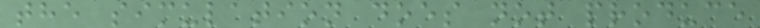the simulation does not produce
